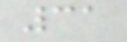31
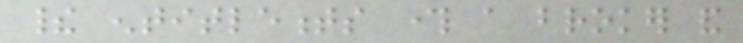their entitlements through a broker and
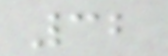32
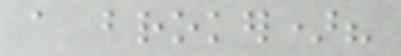a broker)?
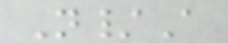N/A
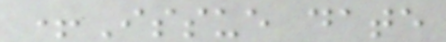+Issue date
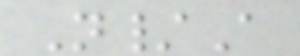N/A
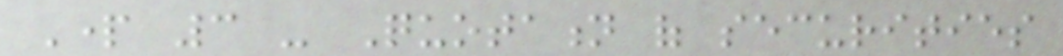Part 3 - Quotation of securities
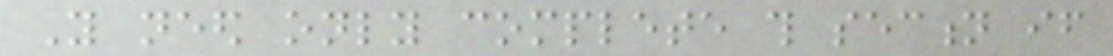You need only complete this section if
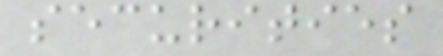securities
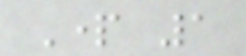Part 1
